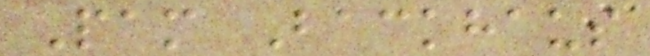Pam Backhaus
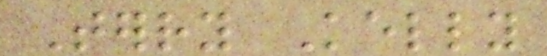Terry Kelly
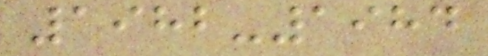1982-1984
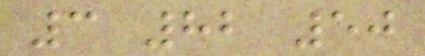3 82 50
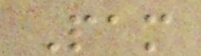Pam
